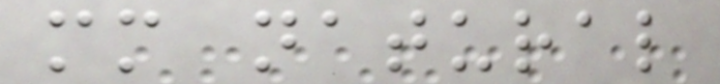mm natural
